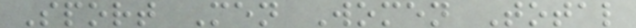Sport Men Women Total
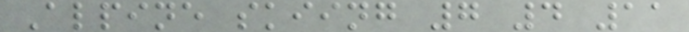Alpine skiing 7 4 11
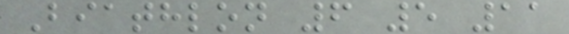Biathlon 6 5 11
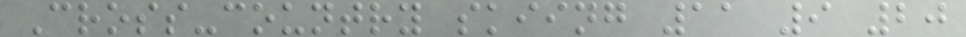Cross-country skiing 11 9 20
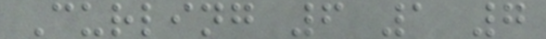Curling 6 1 7
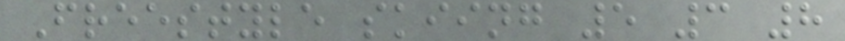Freestyle skiing 5 3 8
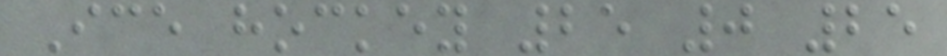Ice hockey 25 0 25
